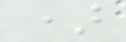)
